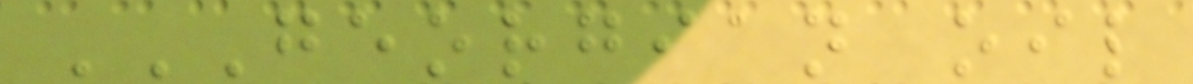GEORGIAN OIL
